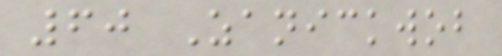60 Zanickwob
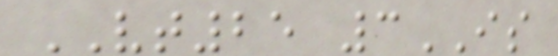VT25 3IS
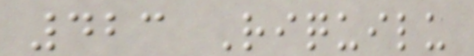423 Riquilu
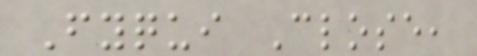Fyqui Close,
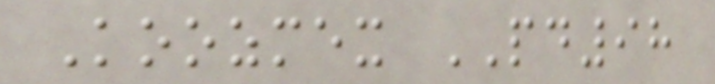Koozmex PD98
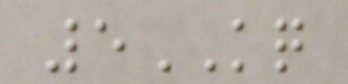5KQ
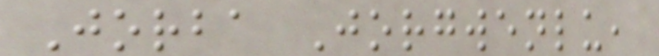Jorba Jorgwenlu,
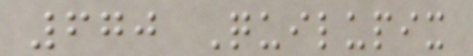670 Quilupix
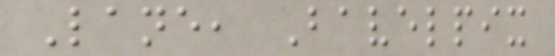Lane, Bavelpix
